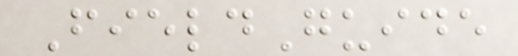FieldGuide
